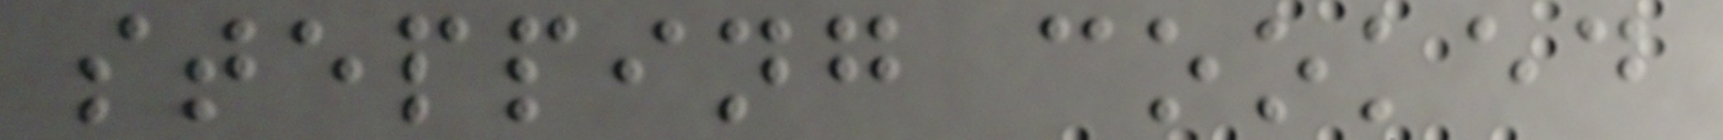stepping cooked
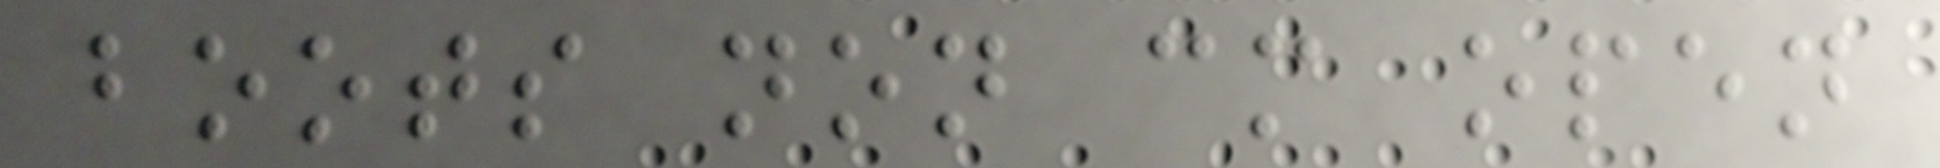boots non cm open
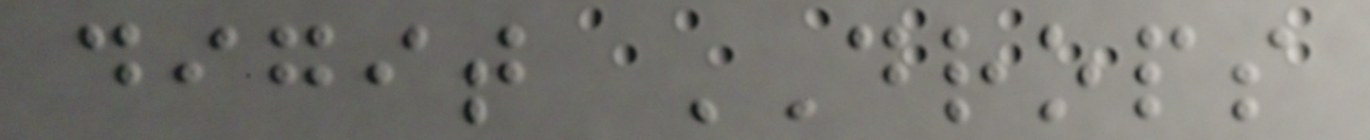digit DROPS
